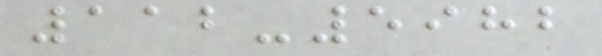112-5982
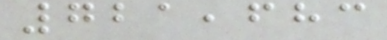721,683
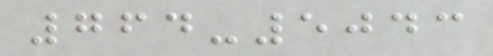764-5043
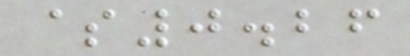$0.26
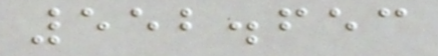552.653
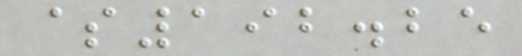$192.25
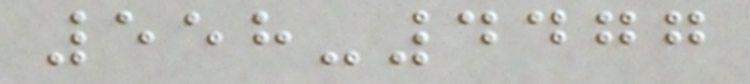558-4477
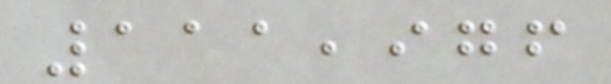111,976
